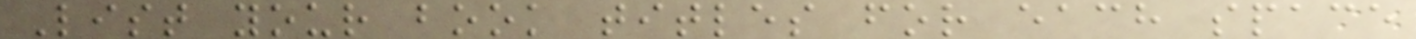List your book titles for each space
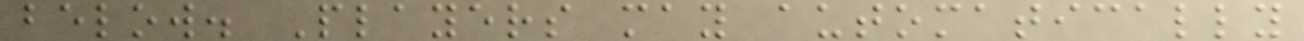below. Players may automatically
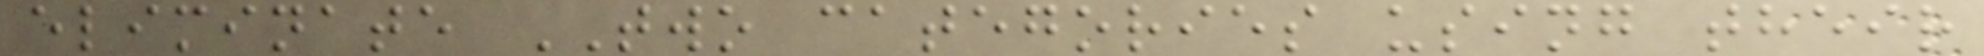eliminate TWO categories using their
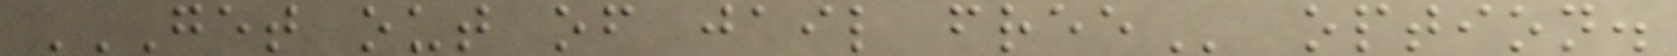GET OUT OF JAIL FREE option.
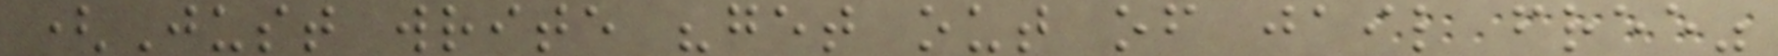(Just write "get out of jail free"
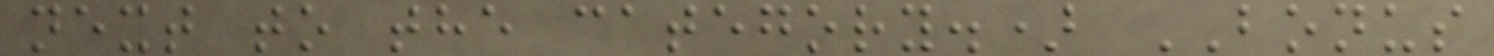next to the category.) BONUS
